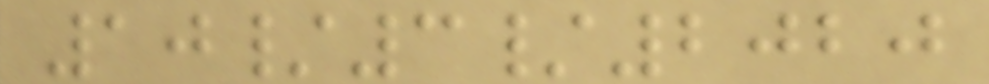10/3/2020
